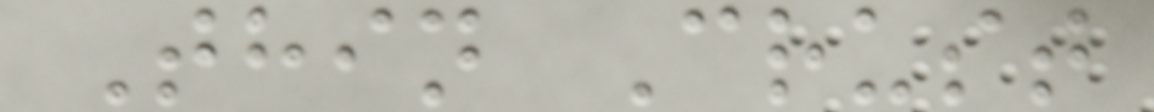Thin Crust
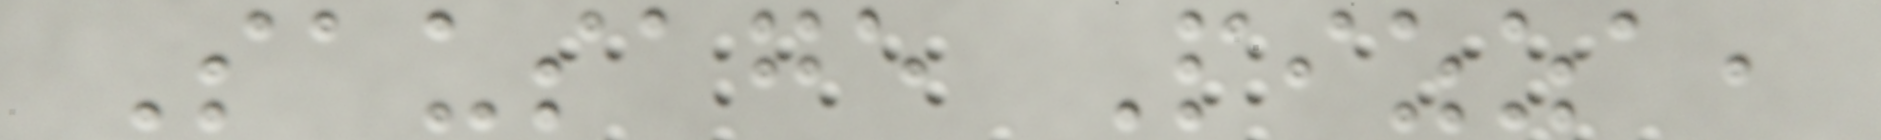Sausage Pizza,
